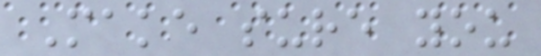Make sure you
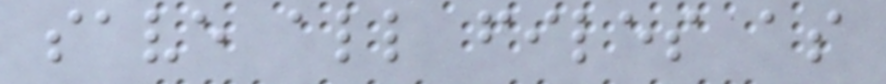save all files as
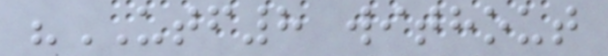"UTF8 without
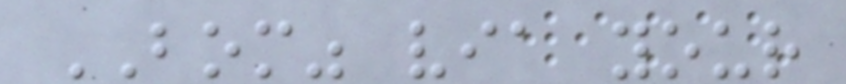BOM" via your
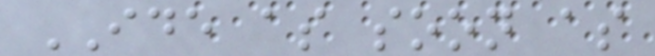IDE as soon as
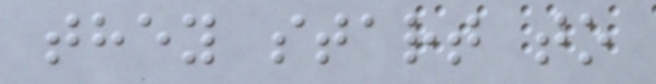they start to
